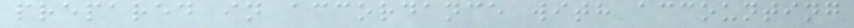prepared in accordance with accounting
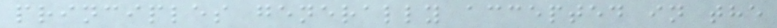principles generally accepted in the
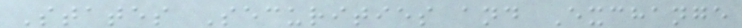States Securities and Exchange
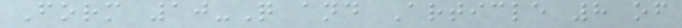Form 10-Q and Article 8 of
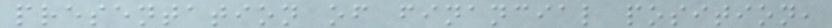presentation of financial position,
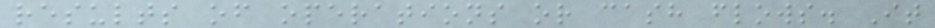results of operations or cash flows. It
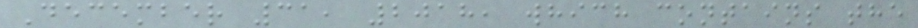December 31, 2018, which contains the
